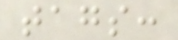tags:
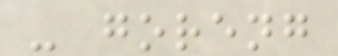- goreng
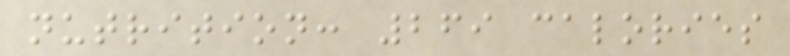nutrition: 269 calories
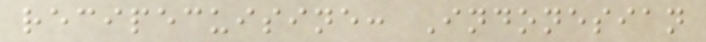recipecuisine: Indonesian
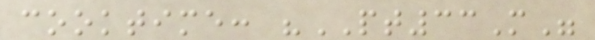cooktime: "PT33M"
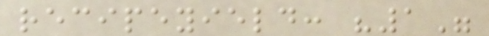recipeyield: "1"
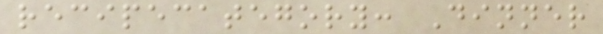recipecategory: Dinner
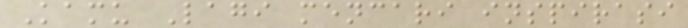Kamu Lagi mencari inspirasi
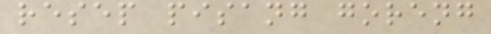resep pisang goreng
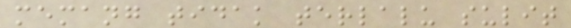memang tidak terlalu sulit
